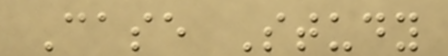Case Study
